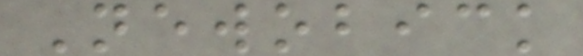Newobick
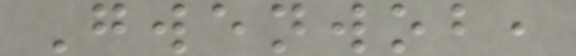Gwenwob,
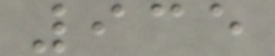935
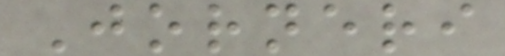Jorneri
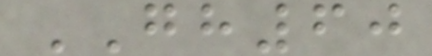GH60
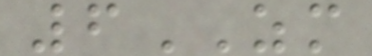6ZM
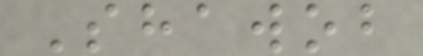Shawob
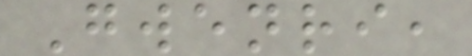Gwenri,
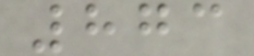873
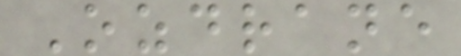Ozdrane
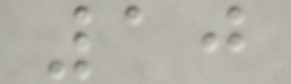10
